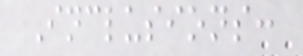Inclusions:
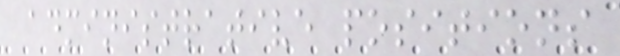administrative positions
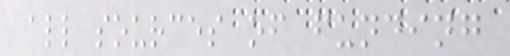all sources of funding
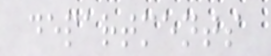departments
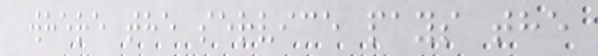where the service pays the
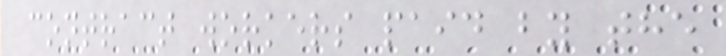contract workers paid by the
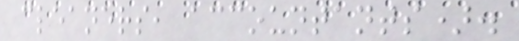cleaners, accountants).
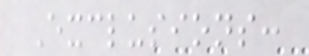Exclusions:
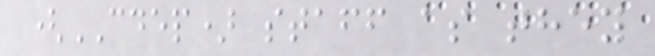(CDEP) staff as they
